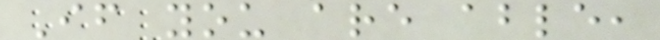If you are able,
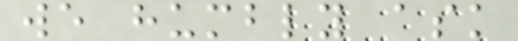we humbly ask
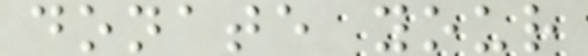donate your
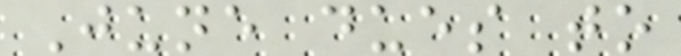June dues to
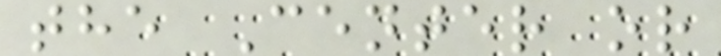the Center or
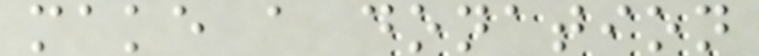make a donation
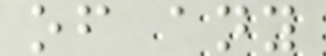of any
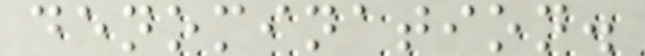denomination.
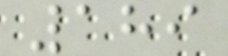189
